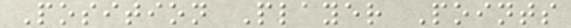Position Player Points
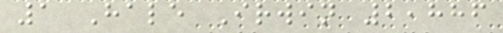1 Hale Irwin 2,886
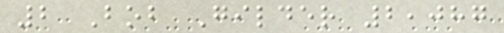2 Bob Gilder 2,087
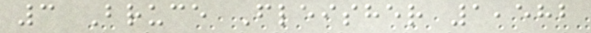3 Bruce Fleisher 1,582
